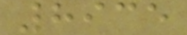8935
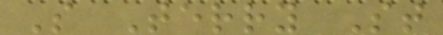S Terry St
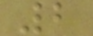2
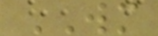WM
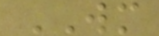WM
